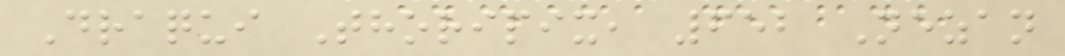Draqui Thoripix, 652 Nezan
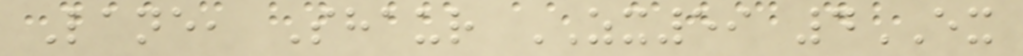Lane, Shaur ZX59 4EX
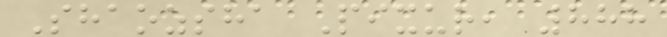Shaozsha Pixur, 888
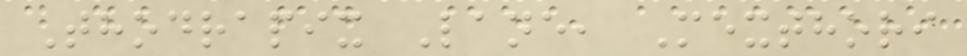Thodrapix Lane, Mexthori
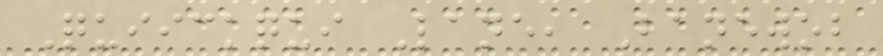Quiickqui Lane, Banewob
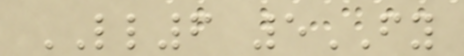LL6 5FY
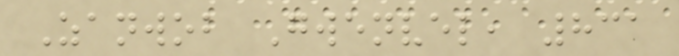Zanwob Gwenvel, 831
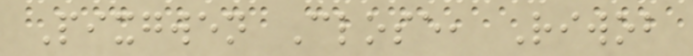Pixgwen Close, Riwob
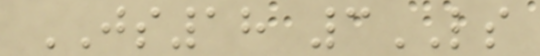JS18 3LS
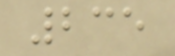235
